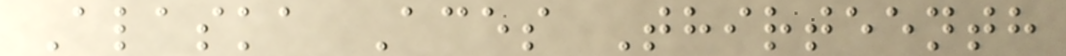Alaska Aces Thirteenth
